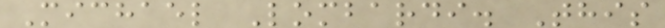Michael Lombardi. This
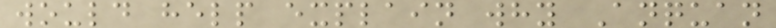would help explain why Anquan
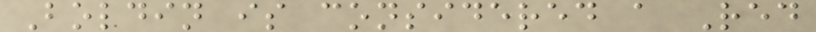Boldin is considered a Red
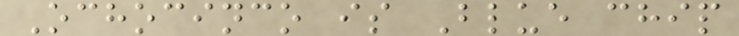Ochocinco is Blue chip
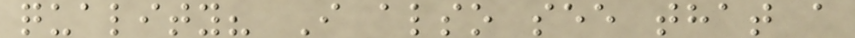quality? I also see that a
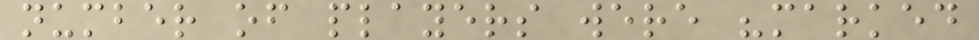number of players were "marked
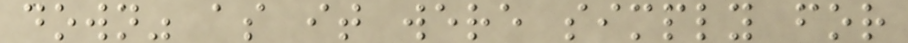down" as it were simply for
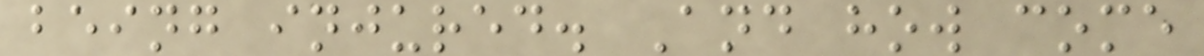being injured. And how come
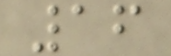16
